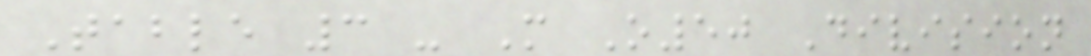Table 3 - M O50 Division
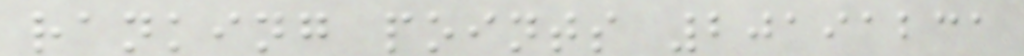ranking points 20191231
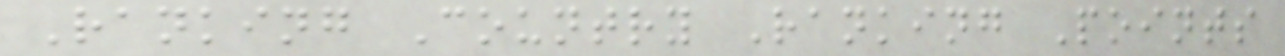Ranking Country Ranking Points
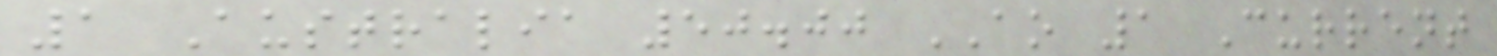1 Australia 50.00 AO 1 Current
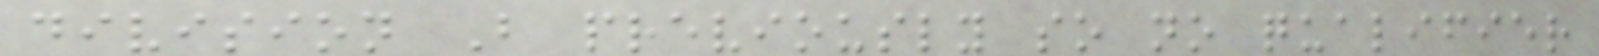division B previously so no qualifier
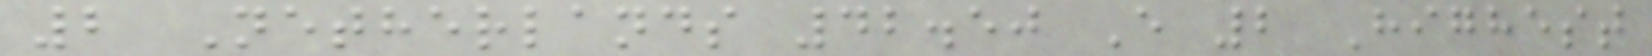2 Netherlands 42.50 E 2 Highest
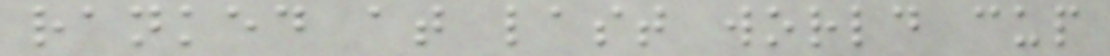ranked at last world cup
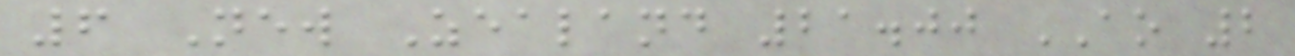6 New Zealand 21.00 AO 2
